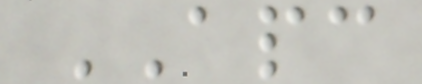APC
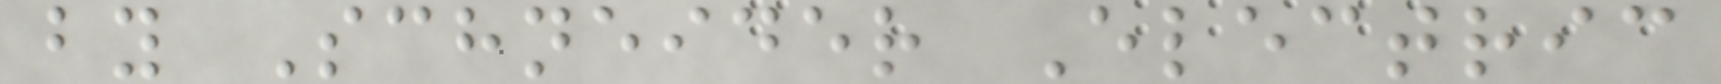by Schneider Electric
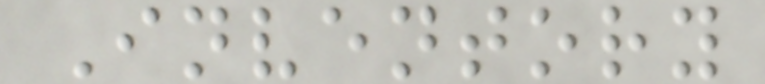Inventory
